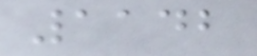1142
